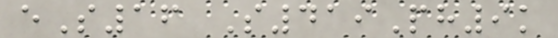eS16 S419Ph9k
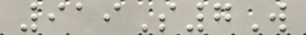919S7W
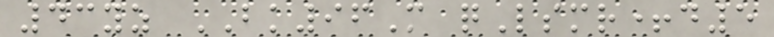43yz BK96M qLsmr+d5
